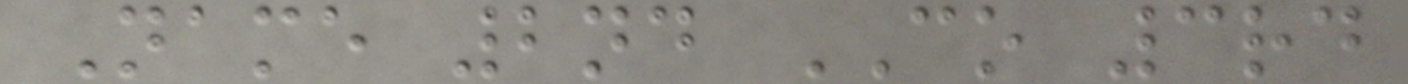Name 2nd CO 3rd
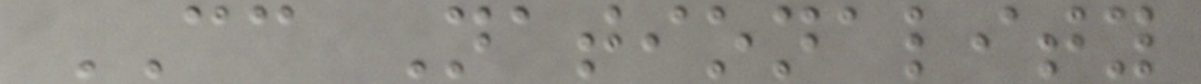CC Nationality
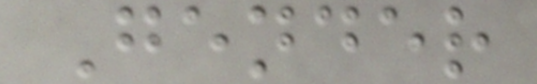Gender
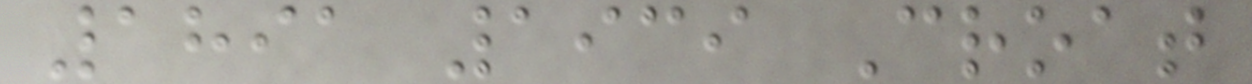1891 1939 Croat
